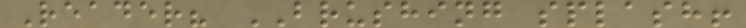Reader? BRUSHING splash!
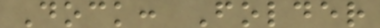Dock: Folder
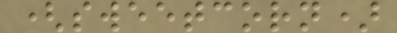(sweetcorn)
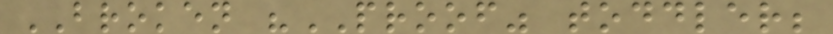BROKEN "PROOF" toddler;
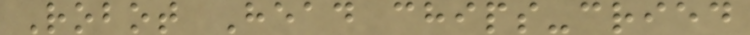Robot Head chips-cried
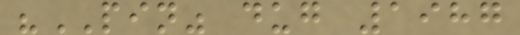"PIN" dug 1987
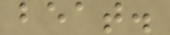beat.
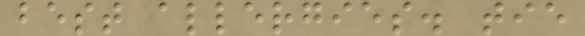best allergies. tie
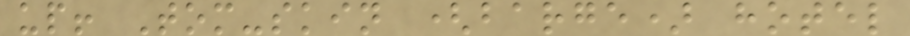up! Tom-skin (barge) hotel
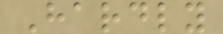Hardly
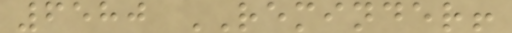6580 REMINDER!
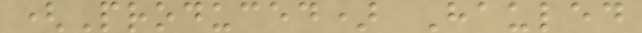(Produced) Hauled
